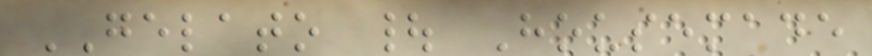GELATO | Housemade
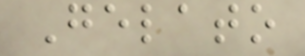Gelato
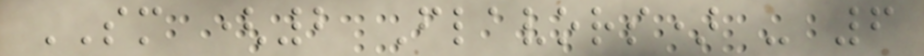SM (2 Flavors) - 6
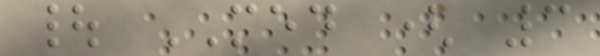| MED ( 3
